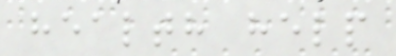health help
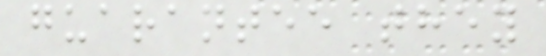guarantee they
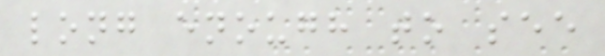long enough to see
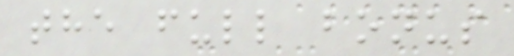the full bonus
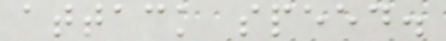attack speed.
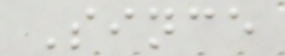Since
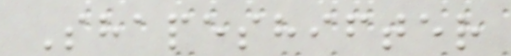Shapeshifter
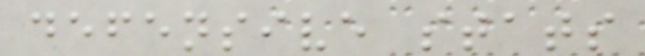defensive stats
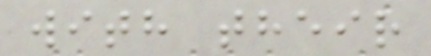with their
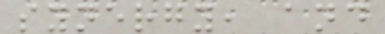synergy, and
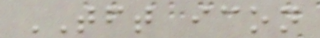TFT icon
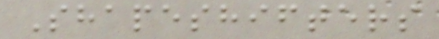Shapeshifters
